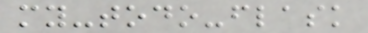my-todo-flask
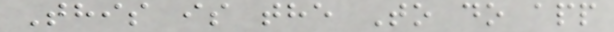This is the To do app
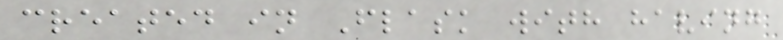created in Flask with having
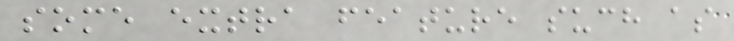some extra feature such as
